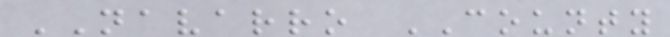NAVARRO COUNTY
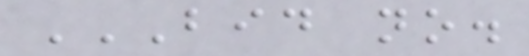BID NO.
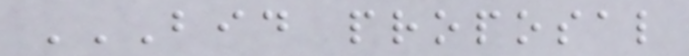BID PROPOSAL
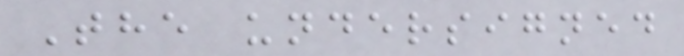The undersigned
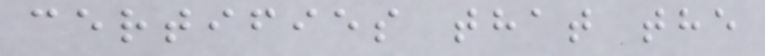certifies that the
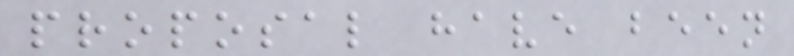proposal have been
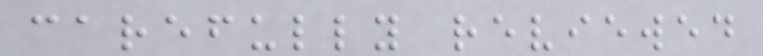carefully reviewed
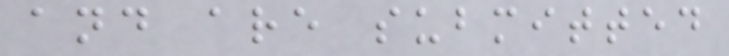and are submitted
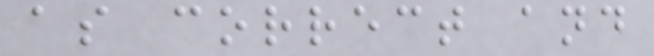as correct and
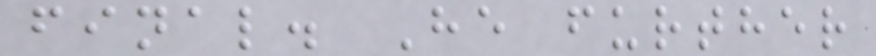final. He further
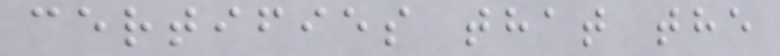certifies that the
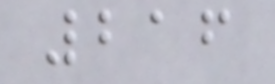216
